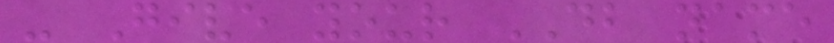- Give your DB name
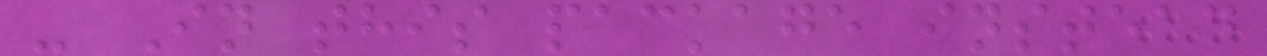- In this package instead
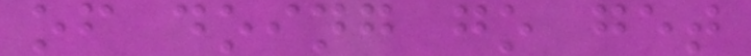of doing go get
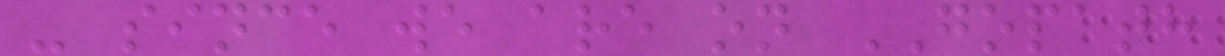- since we are on GOPATH
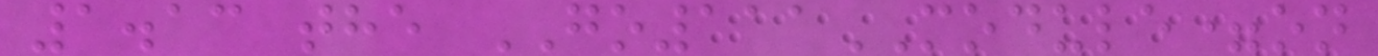1.13 the GO111MODULE=on
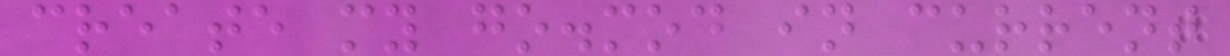create my go.mod in current
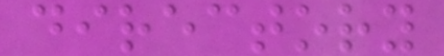directory
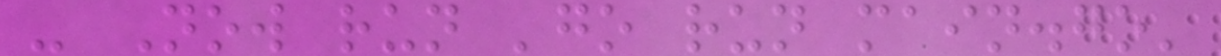- Now run 'go run main.go'
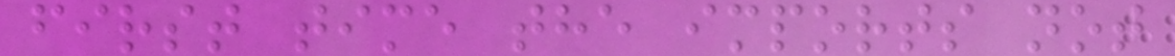first time the imports not
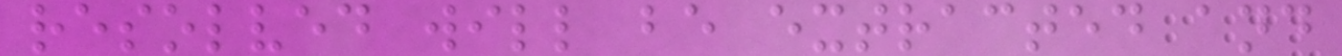resolved will be extracted and
